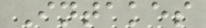Intakes
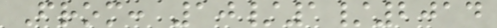From: 10/1/2014
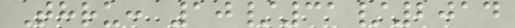Thru: 10/31/2014
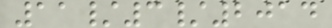11/3/2014
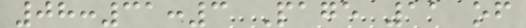08:31:3 Page 11 of
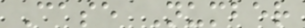Case Number
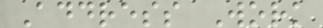Address Work
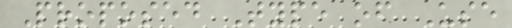Proposed Type of Use
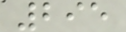295
